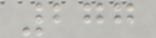277
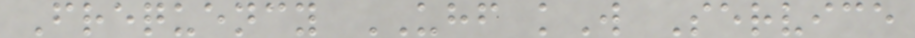Frequency UHF kW Service
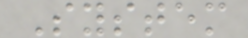System
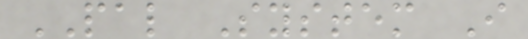PAL System I
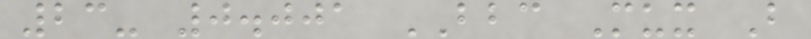23- 0.001 BBC Mux B
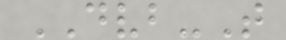DVB-T
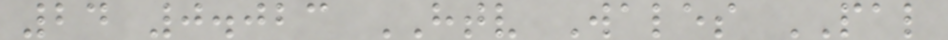24 0.023 HTV Wales PAL
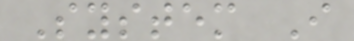System I
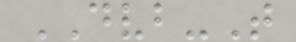DVB-T
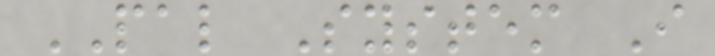PAL System I
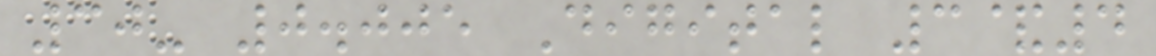30- 0.005 Digital 3&4
